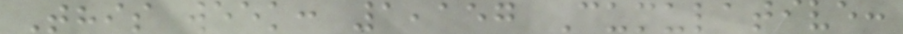This week: 1,157 Cumulative:
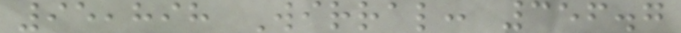95,898 Wirral: 356.7
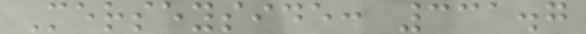Merseyside: 331.7
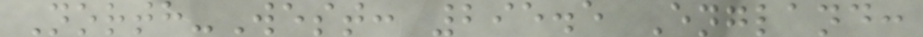North-West: 295.5 England:
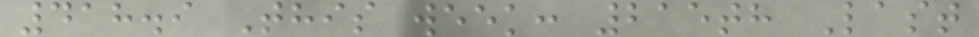418.9 This week: 215th Last
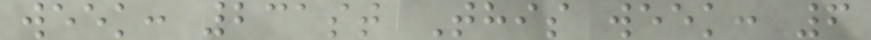week: 231st This week: 6
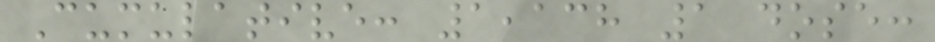Cumulative: 1,138 1 dose:
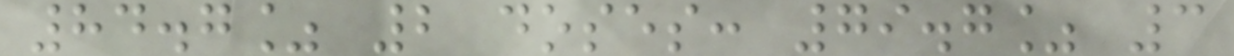84.7% 2 doses: 79.7% 3
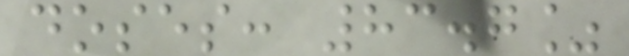doses: 83.7%
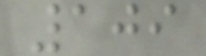109
